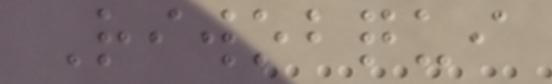Riwobqui
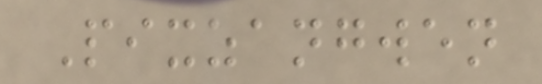Pixzangwen
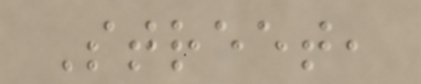Street,
